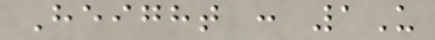Height : 1U
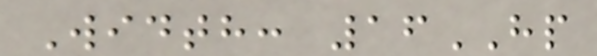Width: 16HP
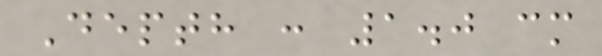Depth : 1.0 cm
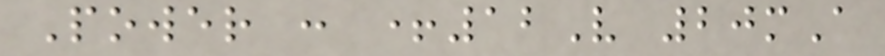Power : +12V 20mA
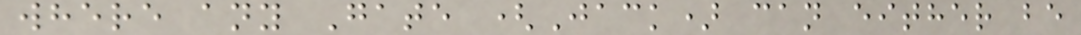where any Gate (Jack) can either be
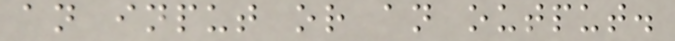an input or an output.
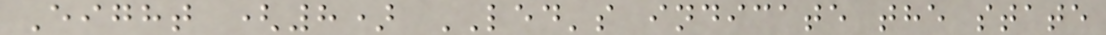Eight (8) LED's indicate the state
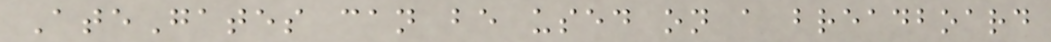AteGates can be used on a breadboard
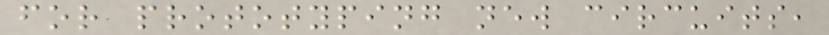for prototyping new circuits,
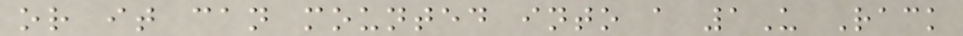or it can mounted into a 1U Rack
